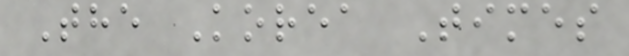The Korea Times
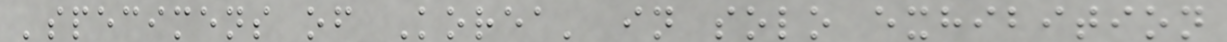'specimens of Korea' in solo exhibition
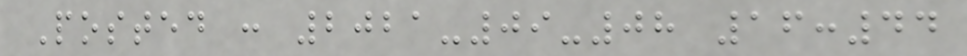Posted : 2021-09-08 16:44
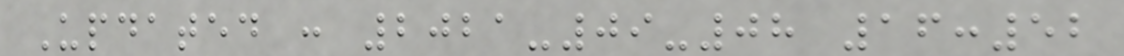Updated : 2021-09-08 16:52
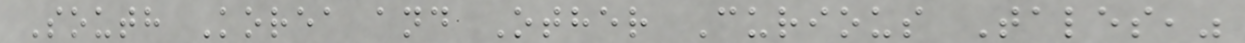South Korea and Other Curious Tales,"
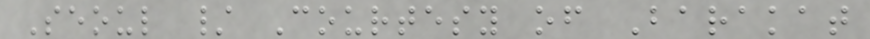Seoul / Courtesy of Barakat
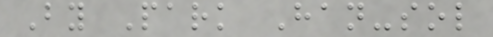By Park Han-sol
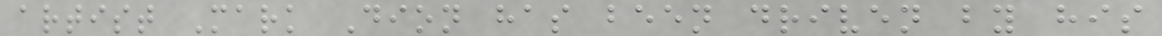artist Mark Dion has been driven by his
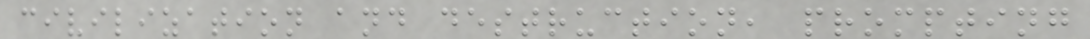civilization and destruction, prompting
